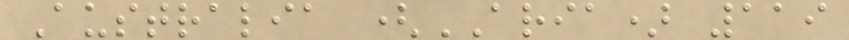Australia (ARIA) 119
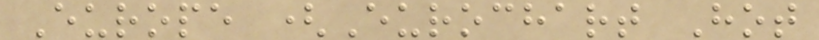Europe (Eurochart Hot
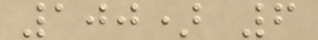100) 6
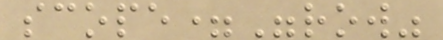scope="row"
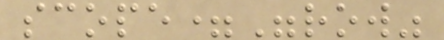scope="row"
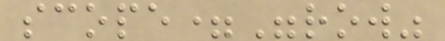scope="row"
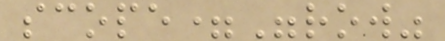scope="row"
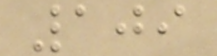109
